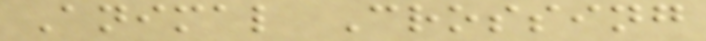Animal Crossing
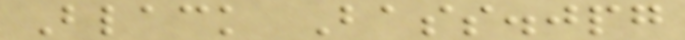Black Bass.jpg
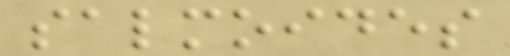salmoides
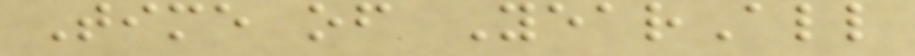Time of YearAll
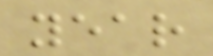year
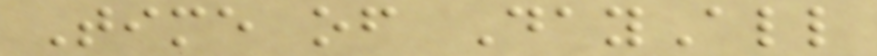Time of DayAll
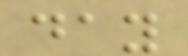day
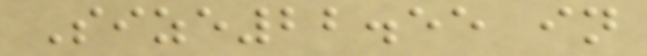Size22.55 in
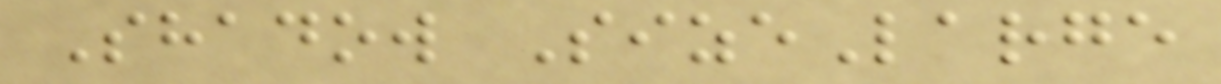Shadow SizeLarge
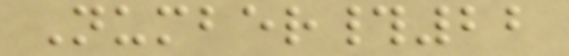Number#22
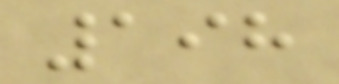198
